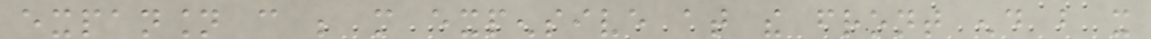expansion can be more expensive at the front end but it
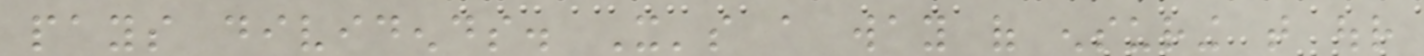pays dividends. It's a way of ensuring that our
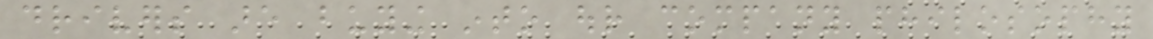drivers are buying into our company philosophy
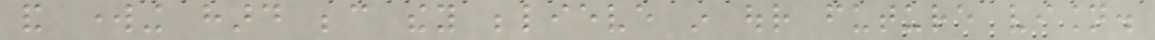and working hard because they believe in our future vision.
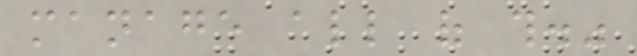manage all of this."
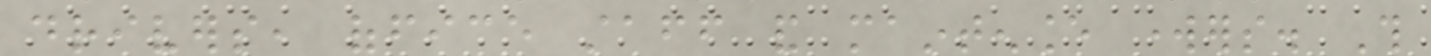drivers, office staff and maintenance workers. This
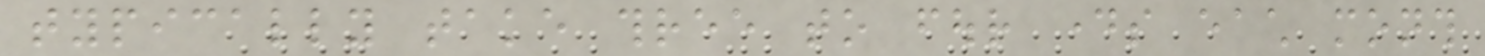typically take three to four days each month
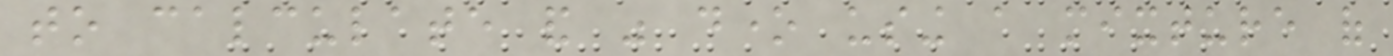to calculate and was done using a mixture of
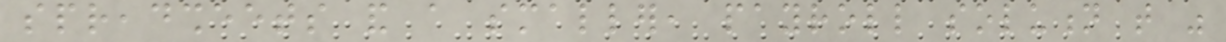spreadsheets and a smaller, payroll solution that was
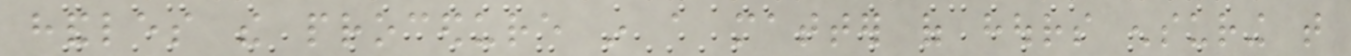handles the procedure in a matter of hours ensuring that
